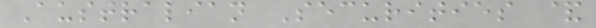Australian Securities &
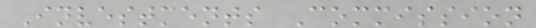Investments Commission
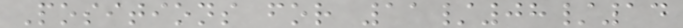Positions for 11/08/14
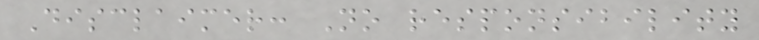Disclaimer: No responsibility
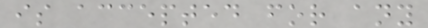is accepted for any
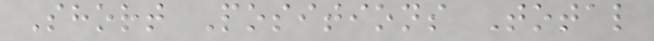Short Positions Total
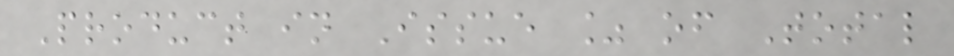Product in Issue % of Total
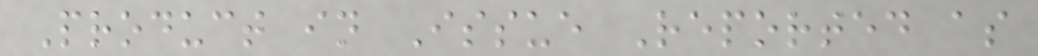Product in Issue Reported as
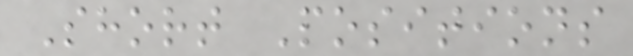Short Positions
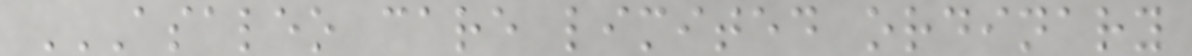ASALEO CARE LIMITED ORDINARY
